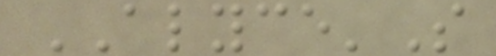ALYCE'S
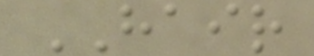HAIR
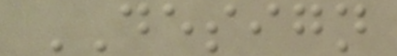DESIGN
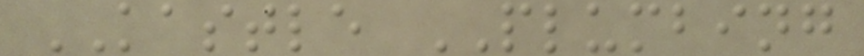KASTLE PLUMBING
